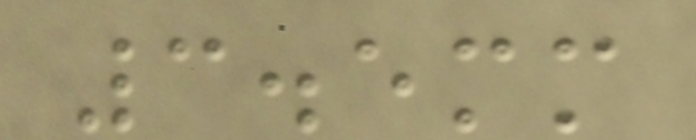3.5mm
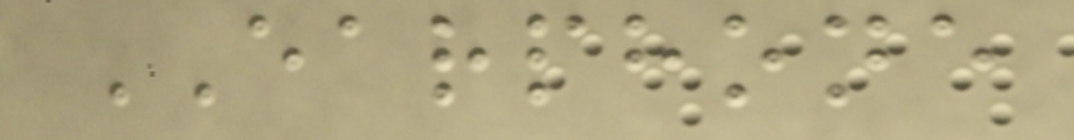EARPHONE
